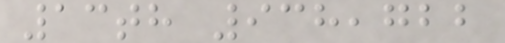13th 938,722
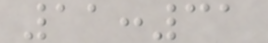11:31
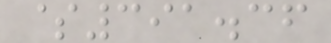$391.36
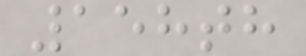158th
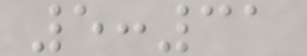5:31
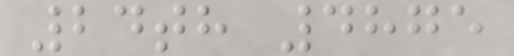24th 4875
